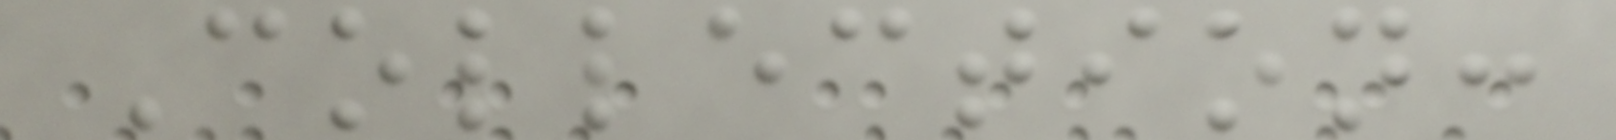Collection:
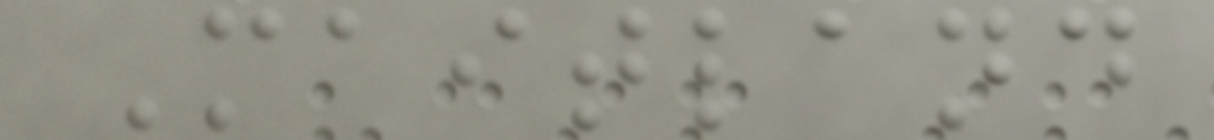Maitland
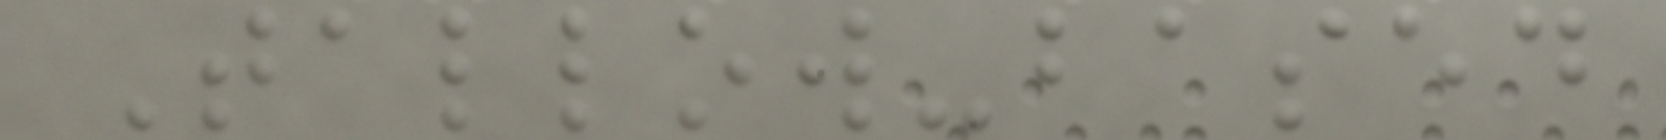Tallow-based
